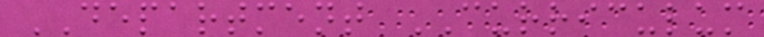DEPARTMENT CURRICULUM
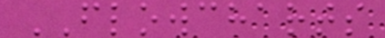FLOWCHARTS
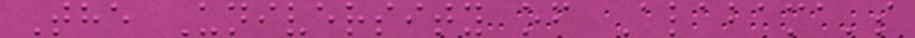The University of Alabama's
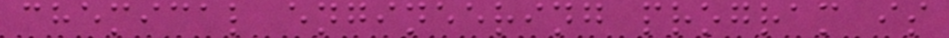chemical engineering program is
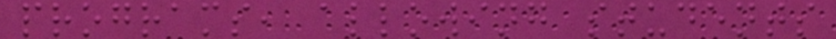programs, allowing students
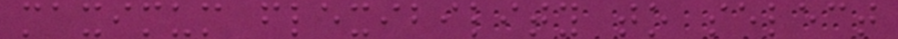maximum flexibility to select
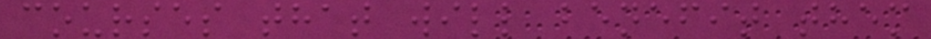courses that will benefit them
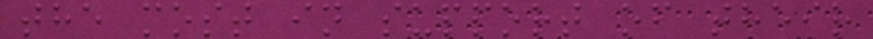the most in support of their
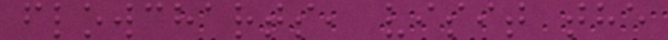flowcharts, visit the
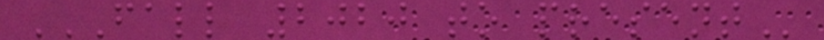FALL 2020 TO PRESENT
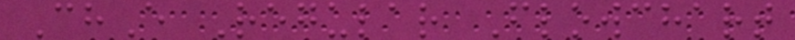ChE Regular Flowchart
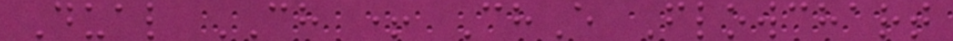Dual CH + ChE Flowchart
